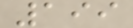199
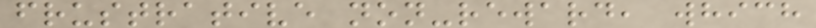frustrative non-reward, which
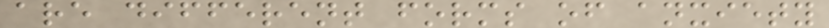are different forms of anxiety
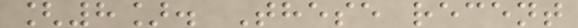[8]. These recent
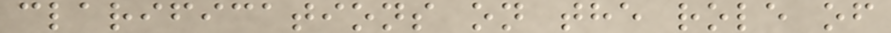clarifications on the role of
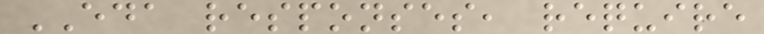EDA responses, require
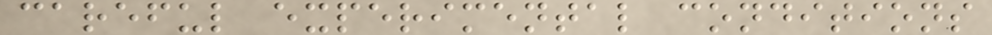careful experimental conditions
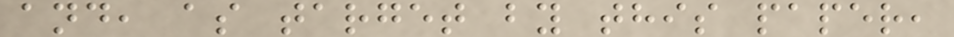and, as target by this paper,
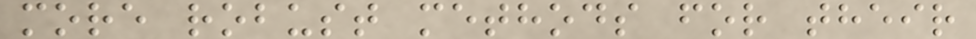more robust methods for their
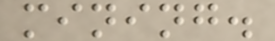mining.
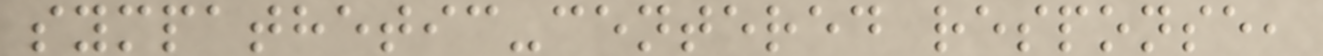sympathetic-centered response,
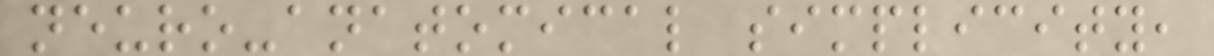neuro-anatomical simplicity,
